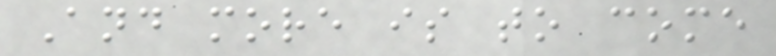And more is to come
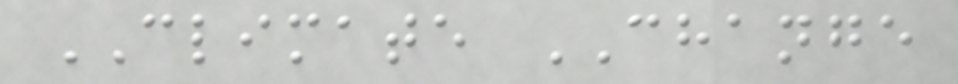CLIMATE CHANGE
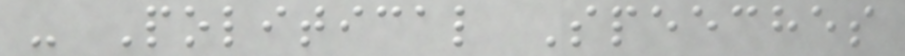- Political Speeches
